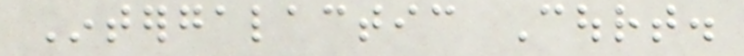Intergalactic Court.
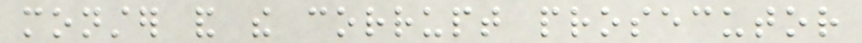monster and the corrupt prosecutor
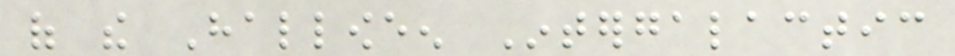of the Halloween Intergalactic
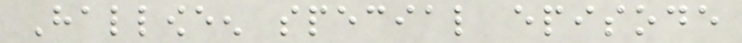Halloween special episode
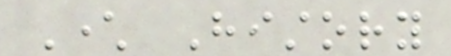Character History
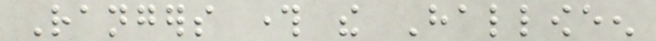Rangers through the Halloween
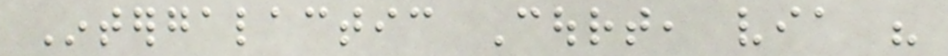Intergalactic Court, via his
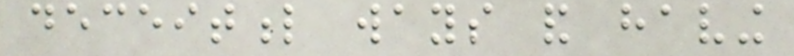deceitful ways and having
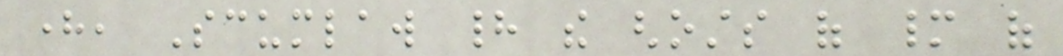here, Scumlaw had the ghosts of many of
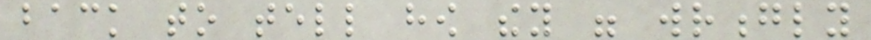back to tell how they were wrongly
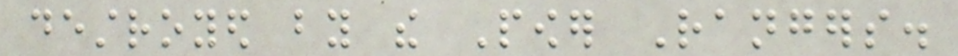destroyed by the Power Rangers.
